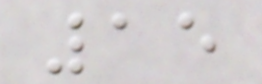15
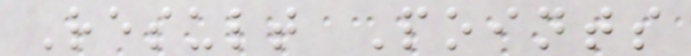Result Points
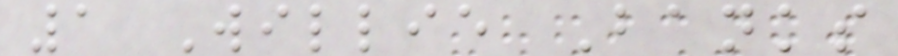1 Willie Banks
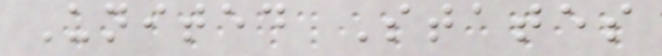United States
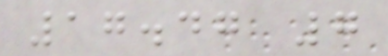17.47 7
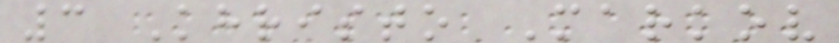3 Khristo Markov
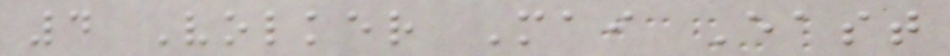4 Volker Mai East
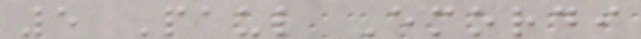5 Paul Emordi
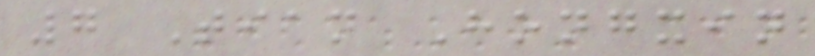7 Tian Hongxin
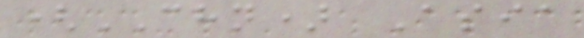(CHN) Asia
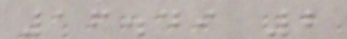16.49 2
